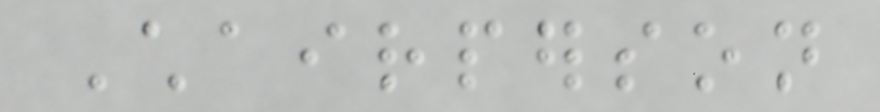Chairperson
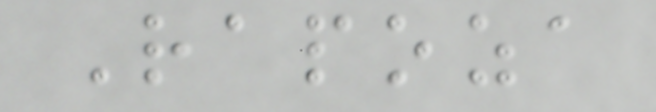Rapoza
